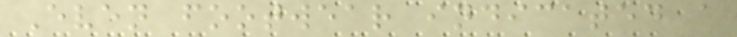Even footwear indicated a
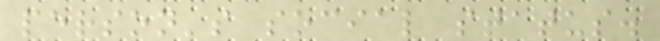person's social status.
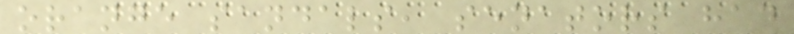orange sandals, senators had
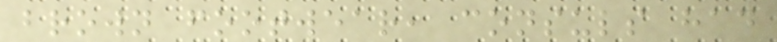brown footwear, consuls had
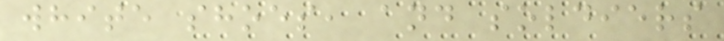white shoes, and soldiers
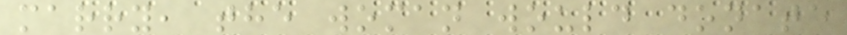marry, the woman would donate
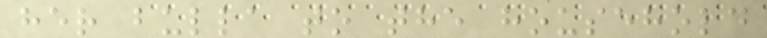her bulla to the household
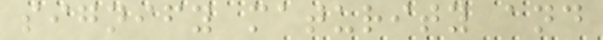signify maturity and
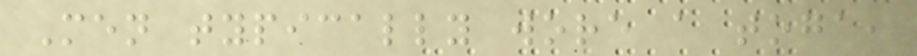Men typically wore a toga,
